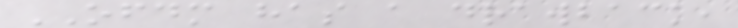OFDM has a drawback,
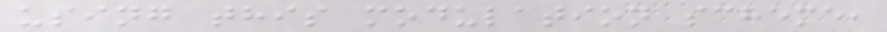using this modulation scheme,
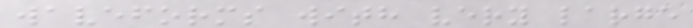waveforms with very large
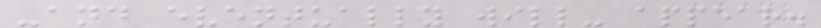-and eventually will- appear.
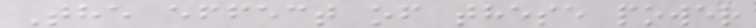The effect of these power
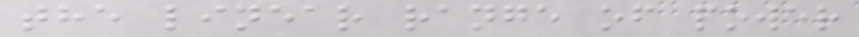the linear range of power
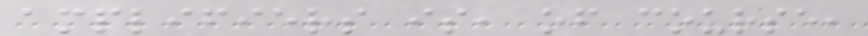amplifiers is, of course,
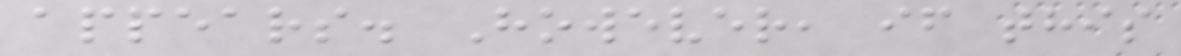appears. However, if this
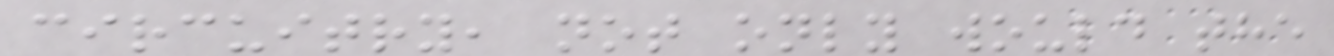circuitry, not only would the
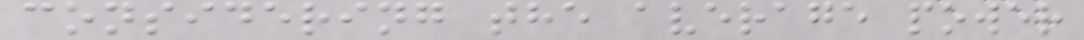considering the average power
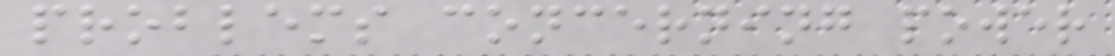problems concerning power
